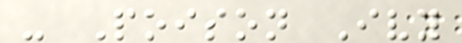- Poison Ivy
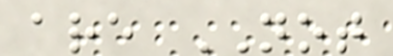are NOT
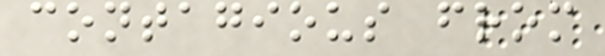contagious from
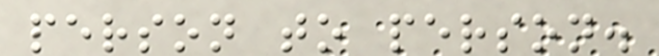person to person.
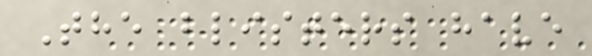The blisters have
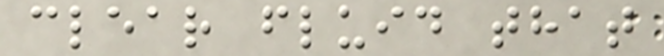clear fluid that
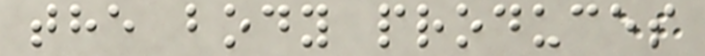the body produces
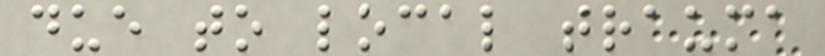due to local trauma
